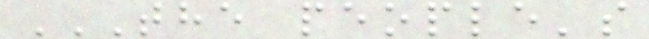THE PEOPLE'S
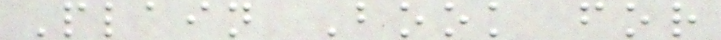Plain Book for
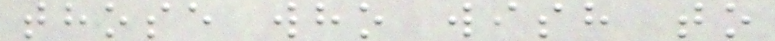those who wish to
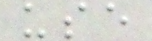use
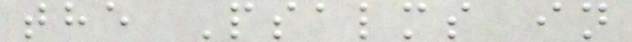the Psalms in
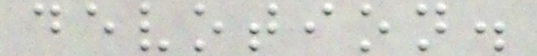devotion.
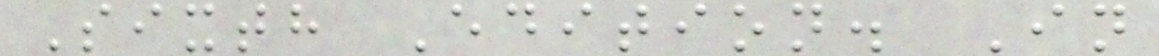Sixth Edition. In
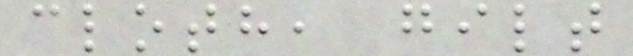cloth, gilt
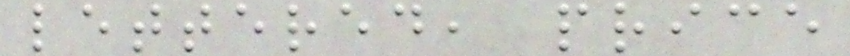lettered, price
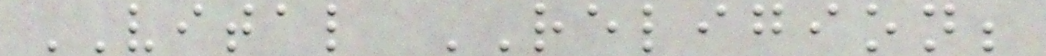VITAL RELIGION;
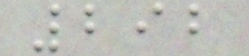292
